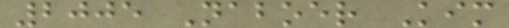2005 Naboer Kim
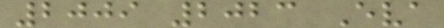2009 2023 Eva
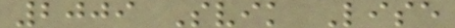2009 Svik Lise
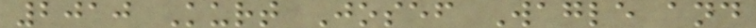2010 Kurt Josef Wagle and
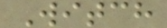Witch
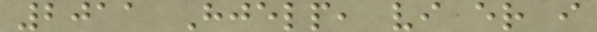2011 Hjelp, vi er i
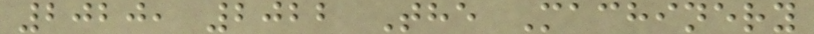2020, 2022 The Machinery
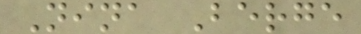Nina Berge
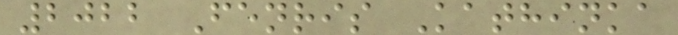2022 Fenris Kathinka
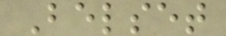Belset
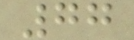77
